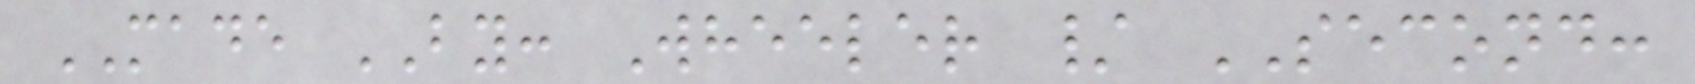MADE BY: Wheeler / SECOND:
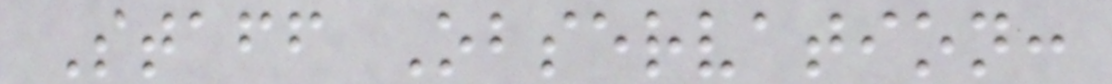Staff Observation:
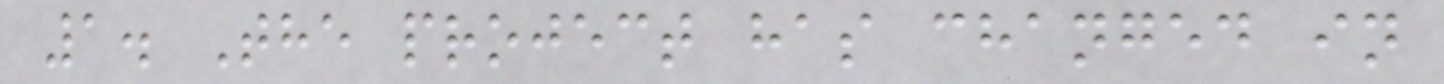1. The project has changed in
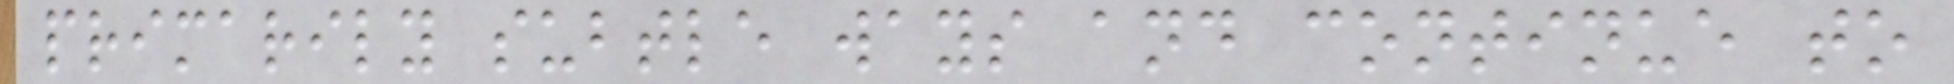primarily subtle ways and continue to
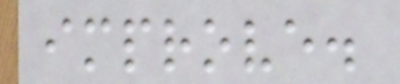improve.
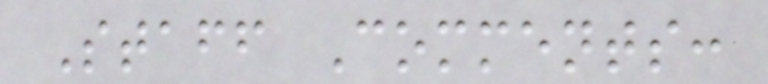Staff Comments:
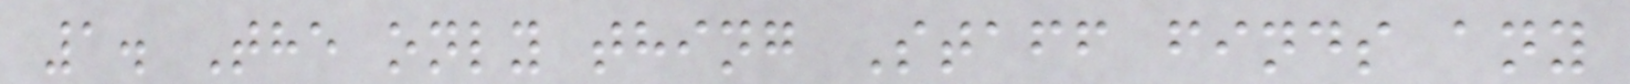1. The only thing Staff finds any
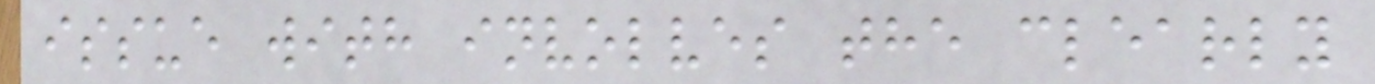issue with involves the clearly
